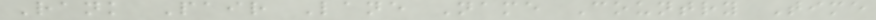Rank Pair Lane Name Country Time
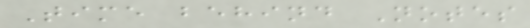Time behind Notes
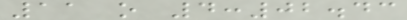11 o 4:02.43
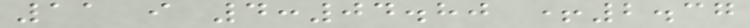11 i 4:04.80 +2.37
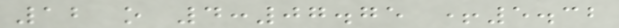12 o 4:07.75 +5.32
